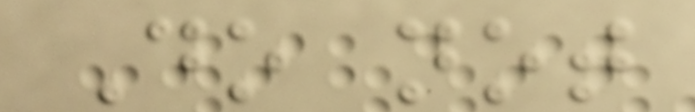Do not
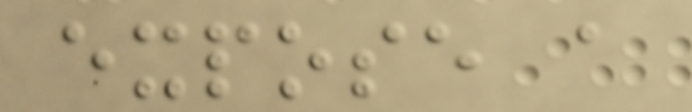expose a
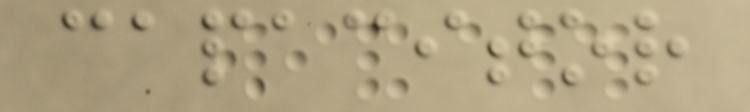capacitor
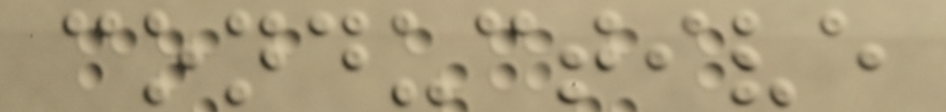conductive
